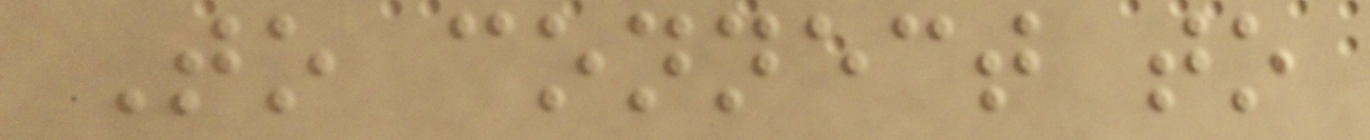To connect to
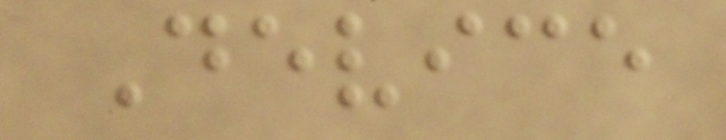Device
